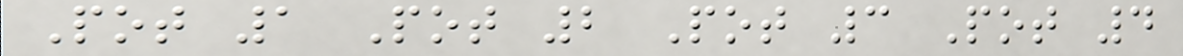Pot 1 Pot 2 Pot 3 Pot 4
